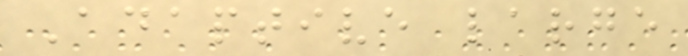Adaptive large
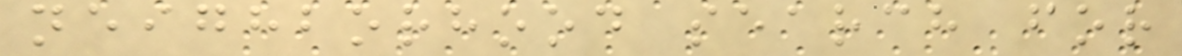neighborhood search for
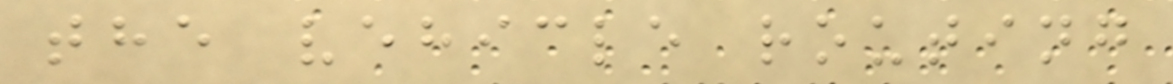the vehicle routing
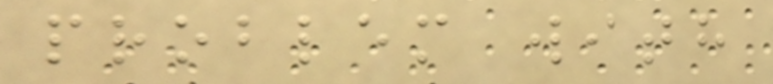problem with
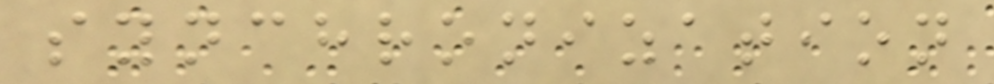synchronization
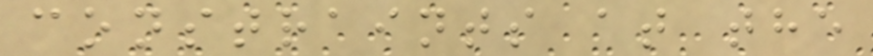constraints at the
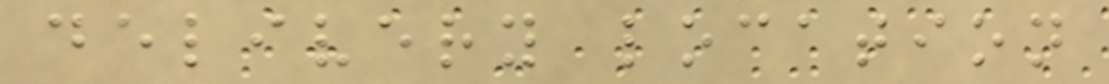delivery location
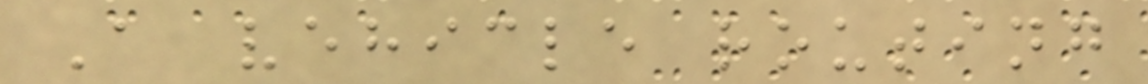A vehicle routing
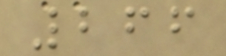266
